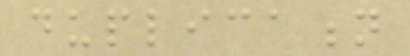duplication
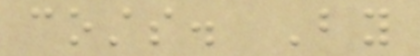costs. By
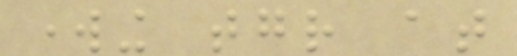working together at
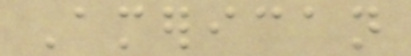American
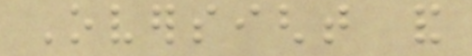Oversight and
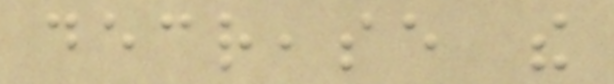decrease the
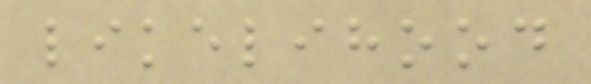likelihood
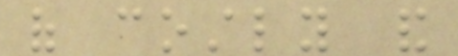of costly and
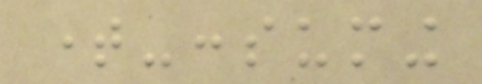time-consuming
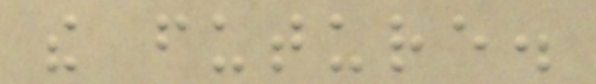the future.
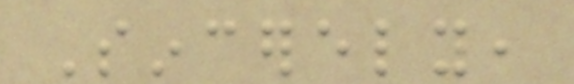Sincerely,
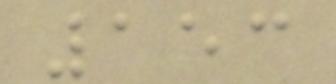153
